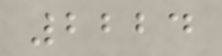2224
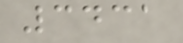3431
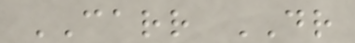CARR DR
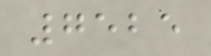7525
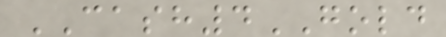CASH4GOLD
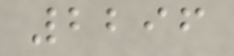2296
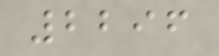2296
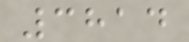3814
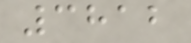3812
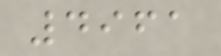4961
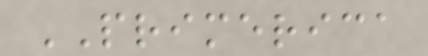PRIMERICA
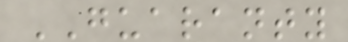GUARANTY
